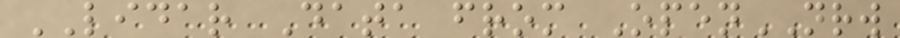LIDAR Data from OpenNRW
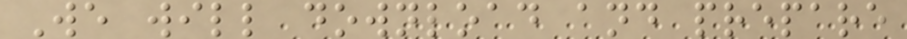We will download and prepare
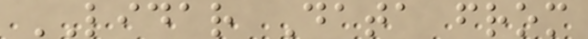LIDAR Data from
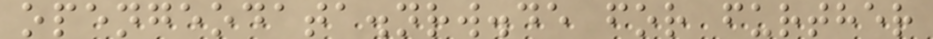opengeodata.nrw.de for further
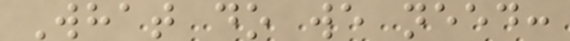What do we need:
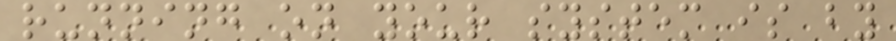running on your system is by
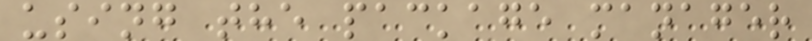using the package manager
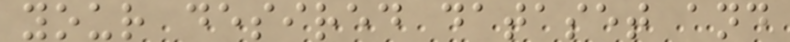your desired dataset and
